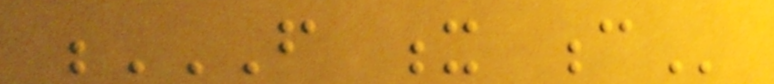F X C
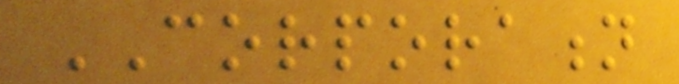CORPORATION
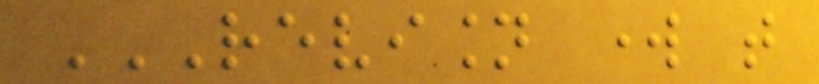REVISION WORK THAT
